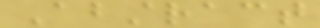Abstract
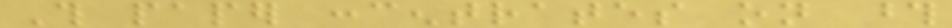This paper concentrates on those
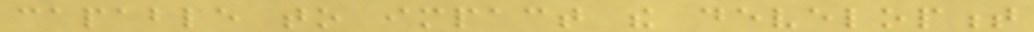capable to impact the development
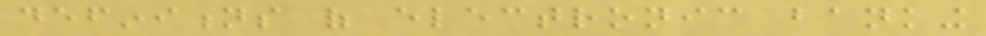definitions of electronic banking
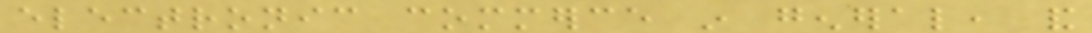electronic commerce in general, and
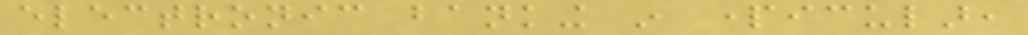electronic banking in particular,
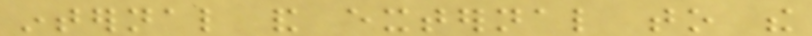internal and external to the
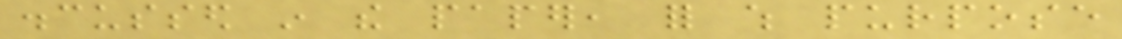discussed in the paper, for which purpose
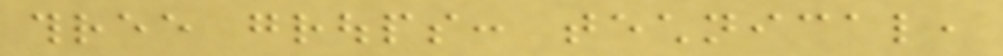three groups: technical,
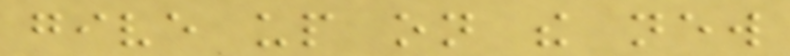give up on the new
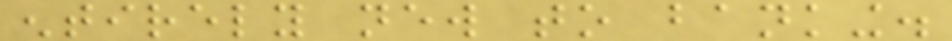entirely new to banking.
